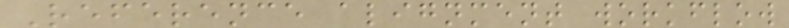Reference alignment workflow
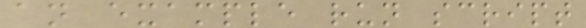an example run script
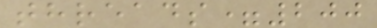threads=200
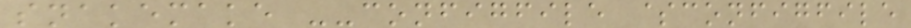snakemake --configfile $configfile
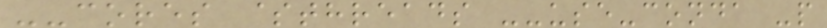--cores $threads --use-conda -p
